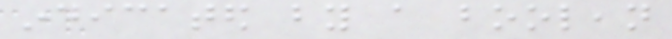indicated by a boolean
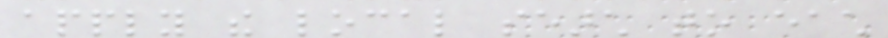apply the local search to each
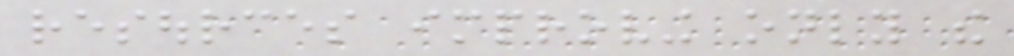resources improving only the
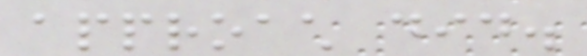approach did.
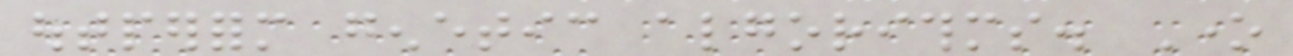outperform genetic algorithms. One
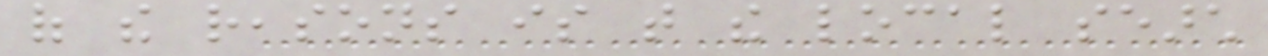of the reasons is that the local search
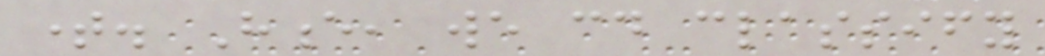time. Hence, we could classify
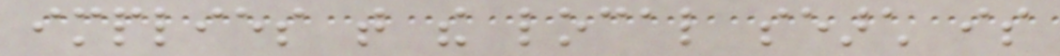implies that the local search is
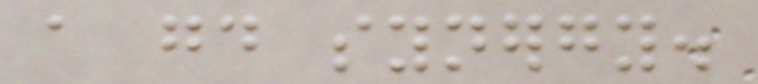a good synergy.
